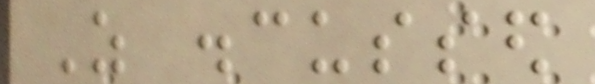As discussed
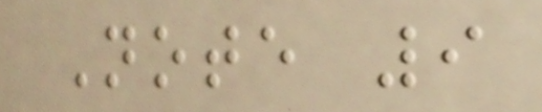Note 9
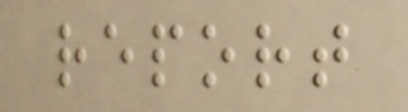report
